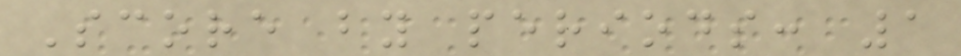Score by periods: 1
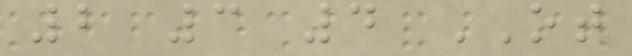2 3 4 OT
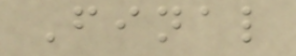Final
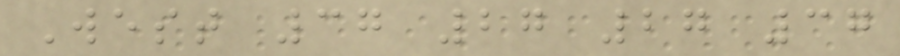West 37 27 27 37
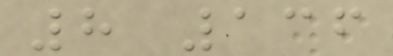8 136
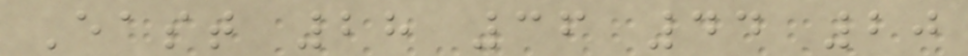East 28 36 44 20
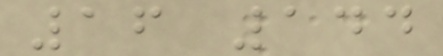16 144
